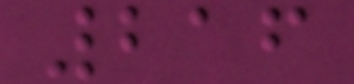216
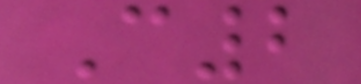C2
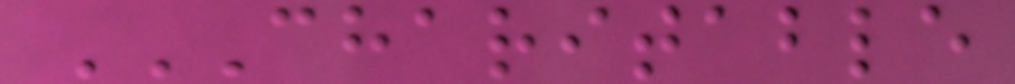CHARITABLE
